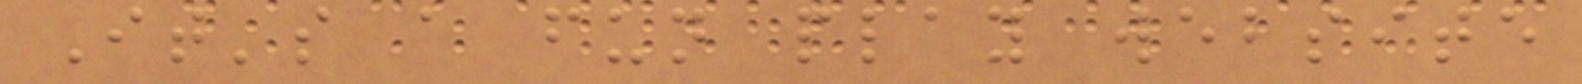It's a fun play website
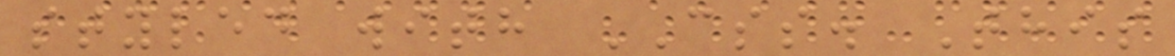styled with CSS. This
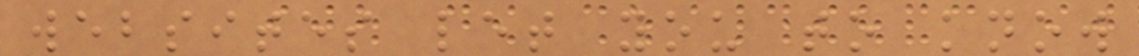websites let you to know
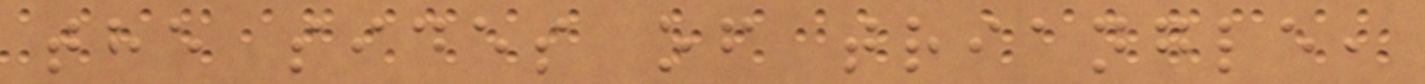the sides of triangle,
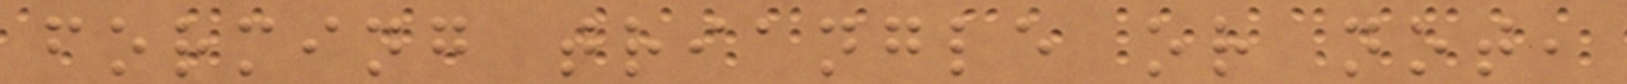forming triangle or not,
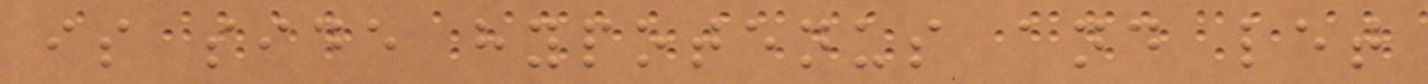is side hypotenus and let
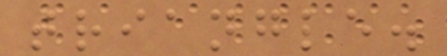triangle.
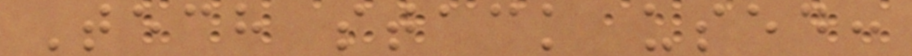Tech stack used:
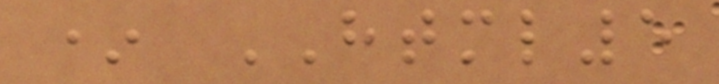* HTML5
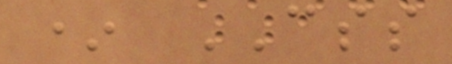* CSS
